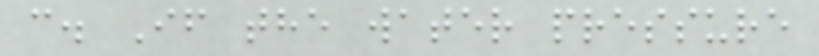c. If the water pressure
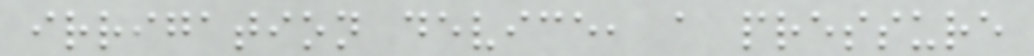irrigation device, a pressure
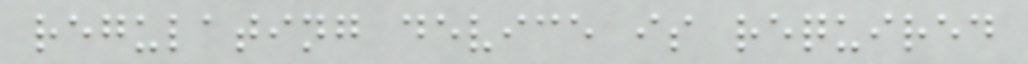regulating device is required
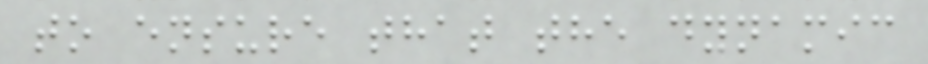to ensure that the dynamic
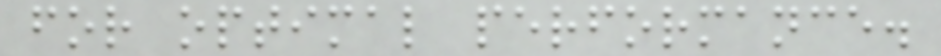for optimal performance.
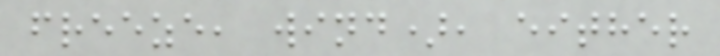freeze, wind), either
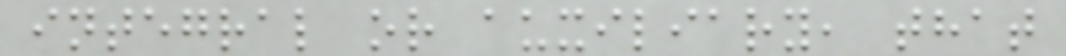integral or auxiliary, that
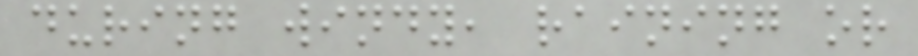during windy, raining or
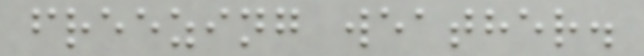freezing weather.
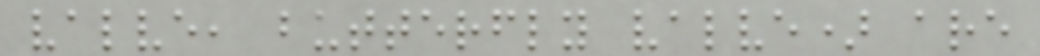valve, butterfly valve) are
